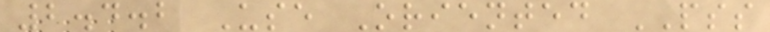2.4.2 Use Oriented PSS
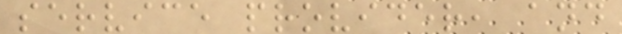service provider, and
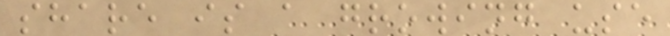share is a growing use
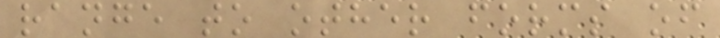range to other forms of
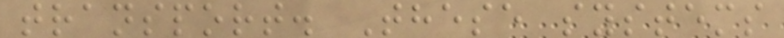transport. These systems
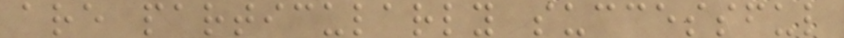are particularly successful
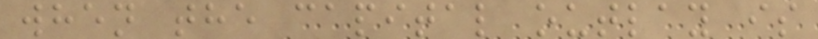when the capital outlay is
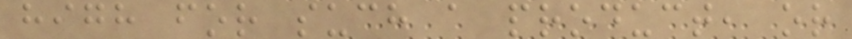high for such a product, or
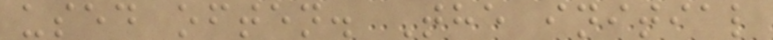used often. The initial
